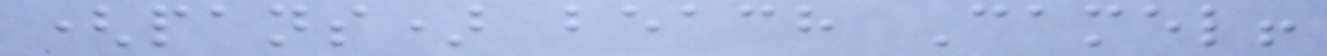(pans) beach Camel!
